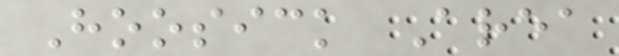Hoosick Area
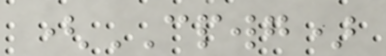(CPWG)
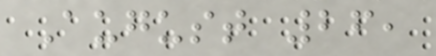August 26,
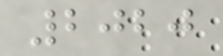2020
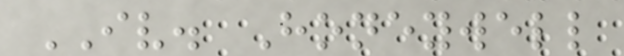IV. Honeywell
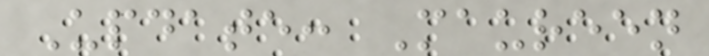Update: Maureen
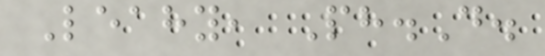Leahy, Ph.D.
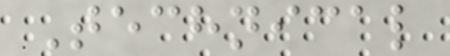Technical
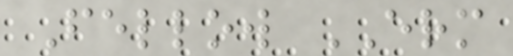Fellow ERM
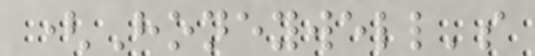(Honeywell's
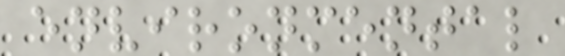environmental
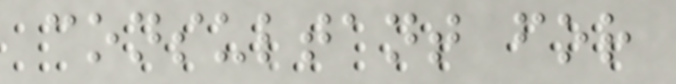consultant for
